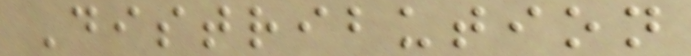Distribution
